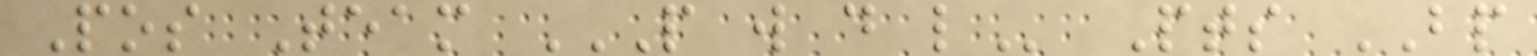Pos Team P W D L Pts BP
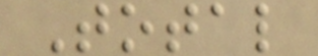Total
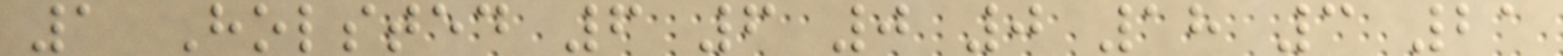1 Holsted 6 6 0 0 18 3 21
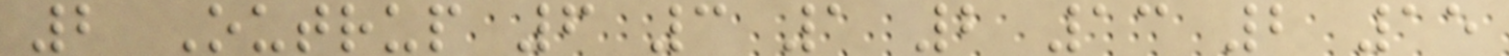2 Outrup 6 3 1 2 13 2 15
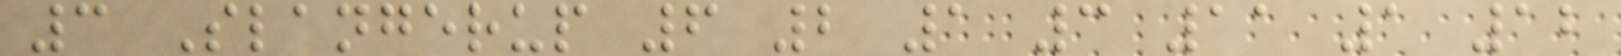3 Slangerup 6 2 1 3 11 1 12
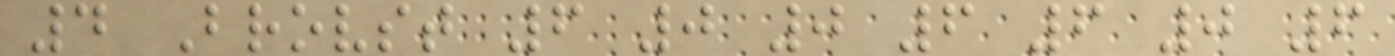4 Brovst 6 0 0 6 6 0 6
